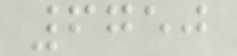6750
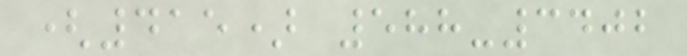(415) 588-3402
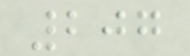207
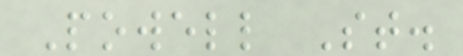Powell St.
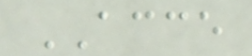ACCE
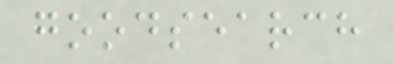goodsearch
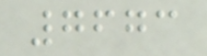7673
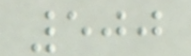500
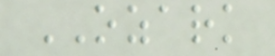OZARK
